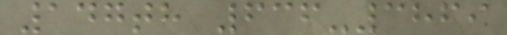147th 636-3869
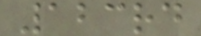123rd
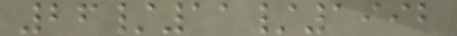26/11/1992
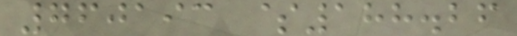760193 $188.26
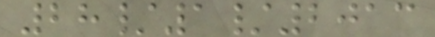28/1/2013
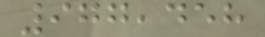977,458
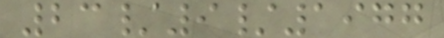23/9/1977
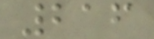216
